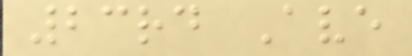23rd Ave
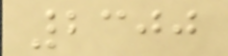2300
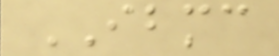IBMC
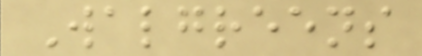Walgreens
